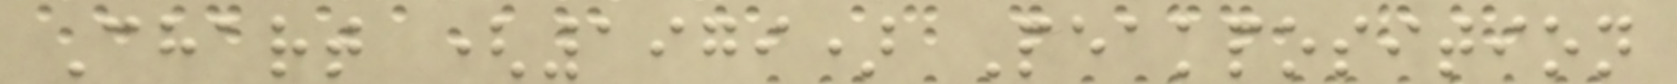Chart (1979) Peakposition
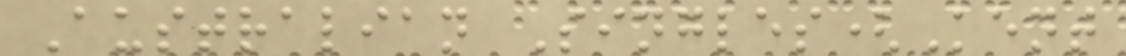Australian Singles(Kent
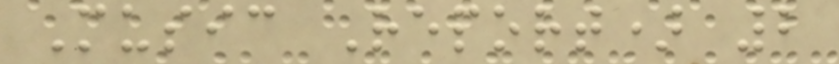Music Report) 2
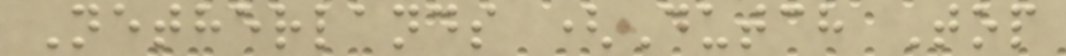Netherlands (Dutch Top
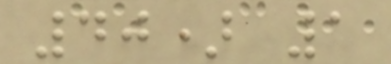40) 1
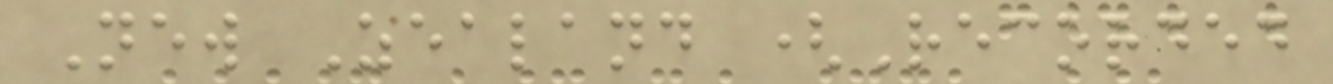New Zealand (Recorded
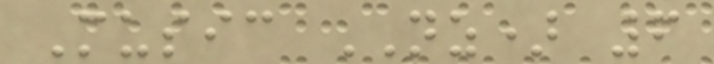Music NZ) 6
